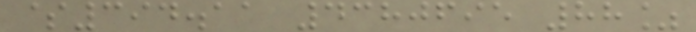$394.11 4380695 88%
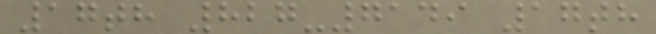17th 827-7149 17th
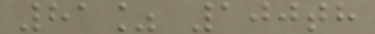81% 100th
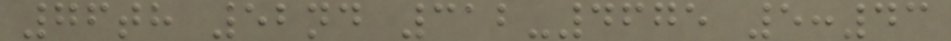76th 52nd 312-4675 5:43
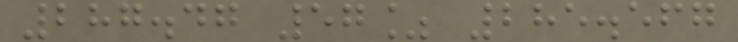287.47 57% 285.567
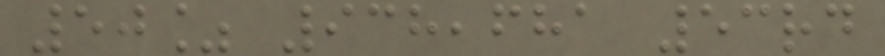50% 938,681 53rd
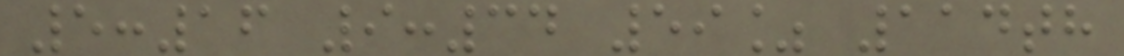5:16 9:34 59% 114th
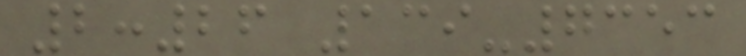2:26 139-7353
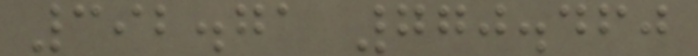392.71 770.460
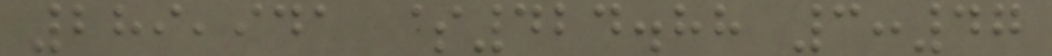289,941 $424.88 3:47
